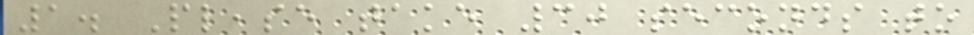1. Please take 30 seconds to
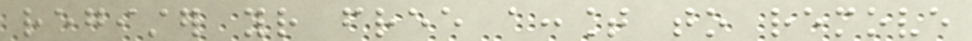register your free account to remove
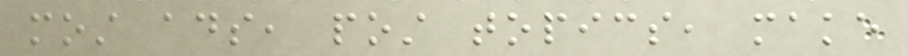most ads, post topics, make
